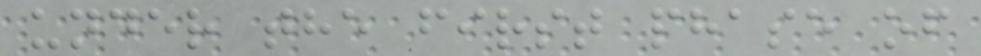under the first phase of
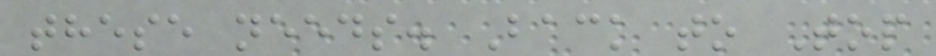these needs. Back to Top
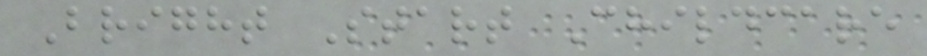Bright Start Childcare
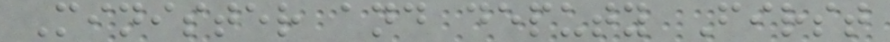Minister and deputy First
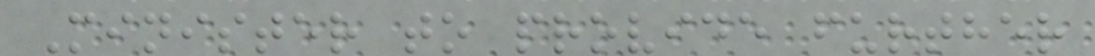Minister to provide further
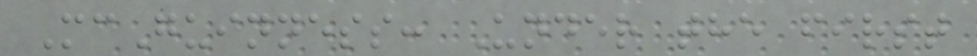McGuinness: Under the first
